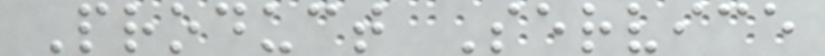Product Service
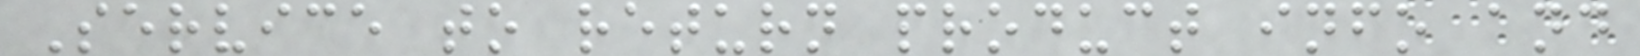Service to return product info and
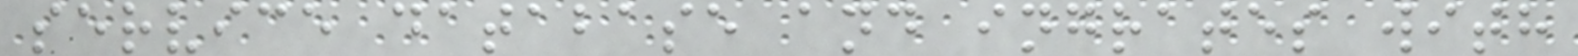service database and ingrates with
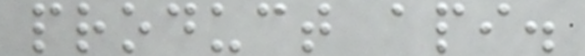product api.
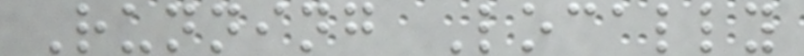Running Locally
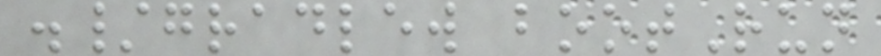./gradlew bootRun
